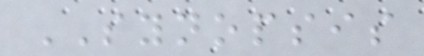SYNOPSIS
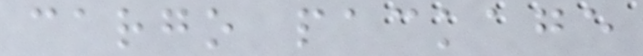cargo package
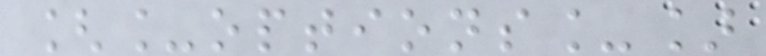[_options_]
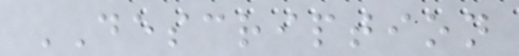DESCRIPTION
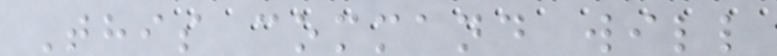This command will
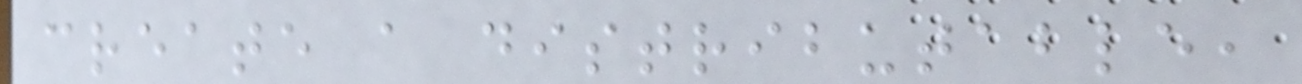create a distributable,
